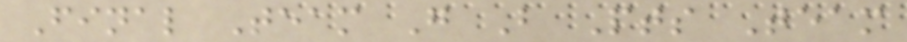Final Team G B Pts Team
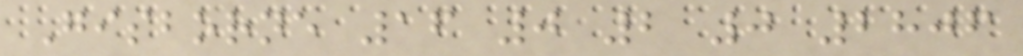Gisborne 16 0 2 0 2806
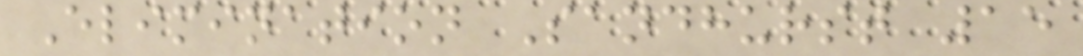Elimination Sandhurst 15
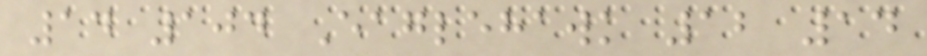14 104 Eaglehawk 12 14
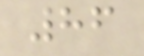86
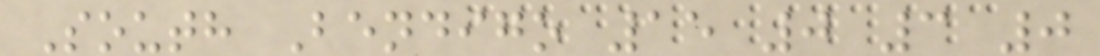South Bendigo 15 0 3 0
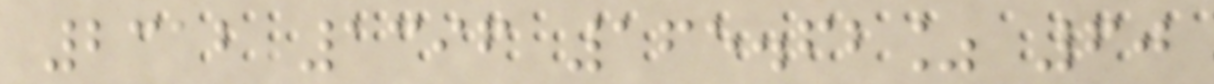2312 1396 165.62% 60
